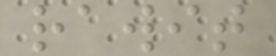rawit
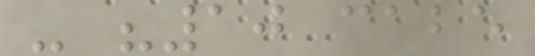- "10 cabe
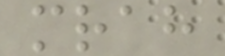mrah
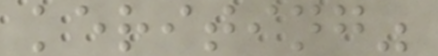keriting"
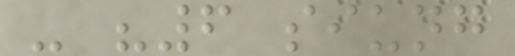- "6 siung
